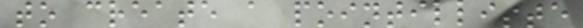to create a pointilliste
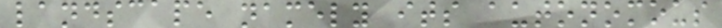landscape namely its autonomous
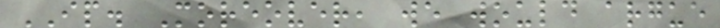IP. Moreover, we would argue
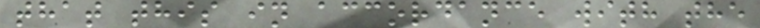that this in accordance with the
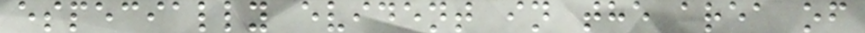especially evident in the area of
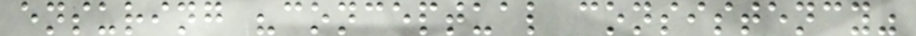ensuring "conceptual consistency"
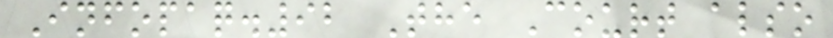Infopaq.92 The Court also
